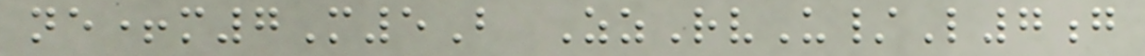ne+m7M5B ZzRvU/L7g
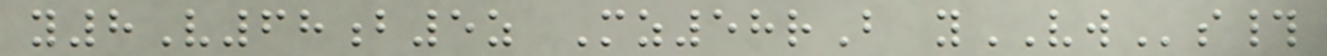y8V68b5z Mz58rB yVWs#
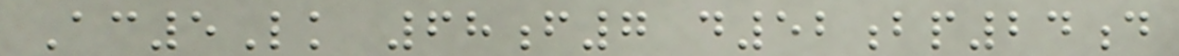Ac5Lk 68f7 d52bp24d
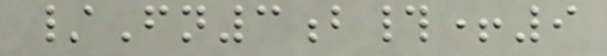/Fn3b#+9
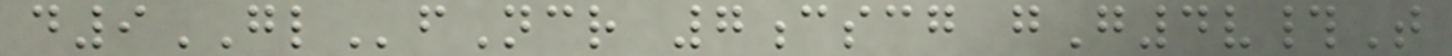d9GLfNcr 7cscg gG4v#T
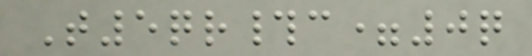T5qr#c=0q
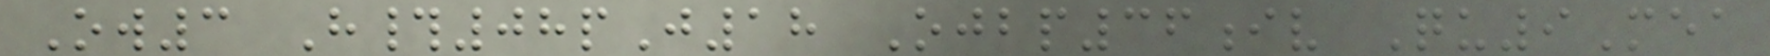Ow3 H#08pJ18 Ojbp36iv Qu9Mea
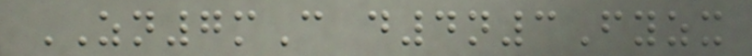ZN7mC d4n3Fyzx
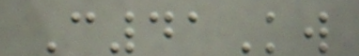C41Kw
